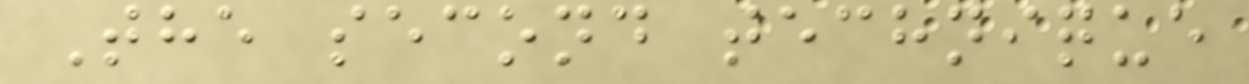The second technique
